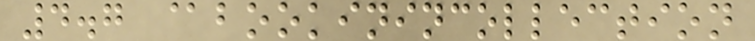4.7 @bookinincollection
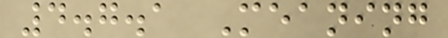4.7.1 Meaning
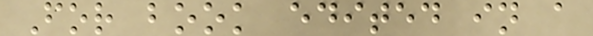For book edited in a
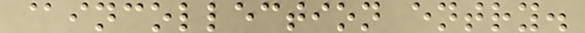@incollection entry.
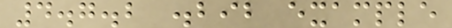4.7.2 .bib example
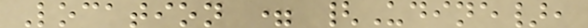Location = {Udine},
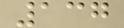137
